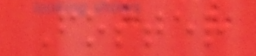Foster
